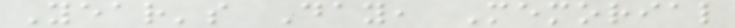Year's Day, Memorial
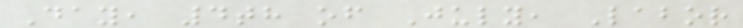Day, 4th of July, Labor
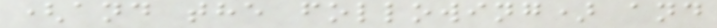(and the following) and
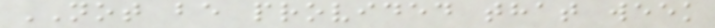NOT be provided that week
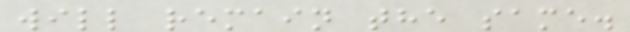will remain the same.
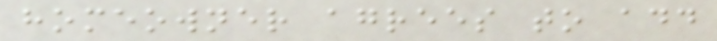homeowner agrees to add
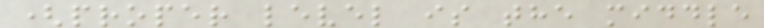(proper level is the middle
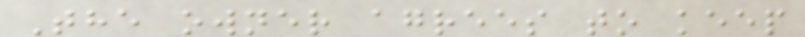The owner agrees to keep
